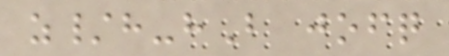z/h-hB jofq
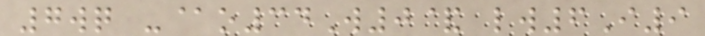7wq -@o34W0& lw6I9
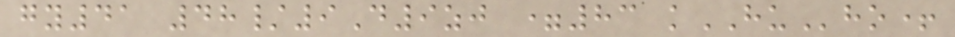gy41 48/9D9zj =83 kHUho+
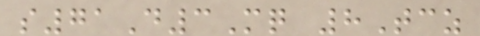s71D3Mq 8Tcz
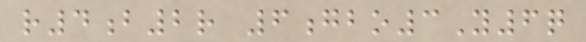r4b2r 6gbo3Y6q
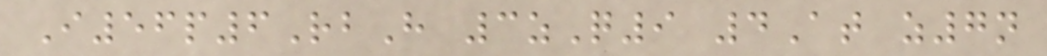I56p6RbH 3zQ9 4At z7n
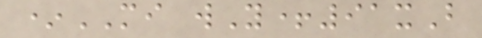*MI wY+91xB
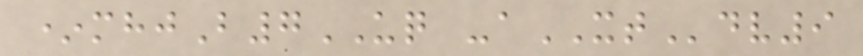*mhjB7UQ -aXTdv9
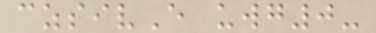czsivE uwg0-
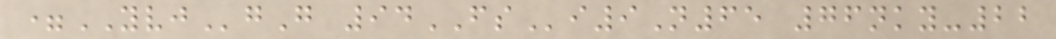=YVJgG 94FSi9N65 76nky-22
